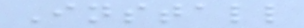Install
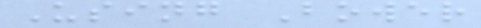Using Bower
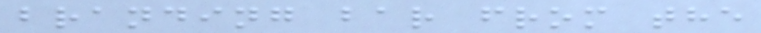branding bar from the
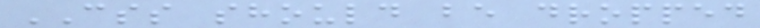CSS should be dropped
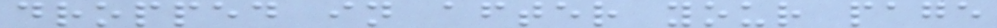dropped in after your page
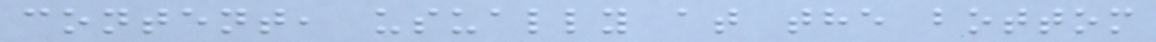content, usually at the bottom
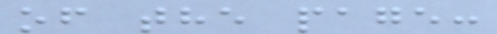of the page:
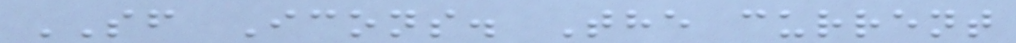SF Icons. The current
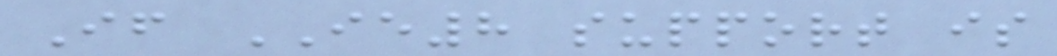If IE8 support is
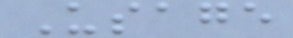Usage
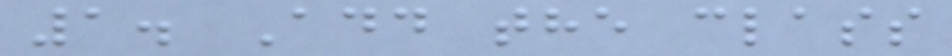1. Add the class
